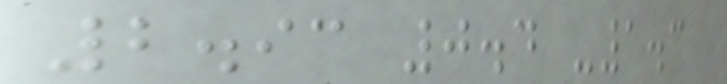2.93 0.4 -1.3
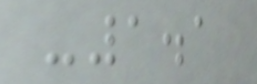-1.1
